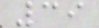39
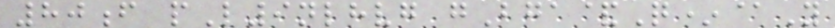80f pL9nlhvg gBga&Q*@Y
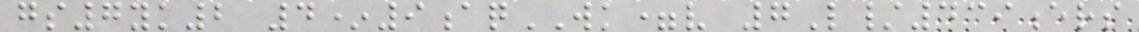gs7yk2 4*9aqWK=v 7L/439ers
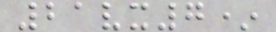21vx7*
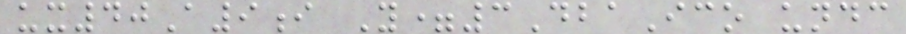ux40A9i Y=3DbaIco undc
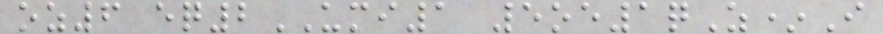oz6 eq2UMI1 5oe1qZ*I
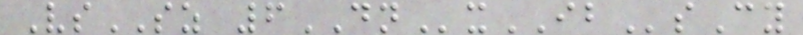VsSZ 6DNxIBsCy
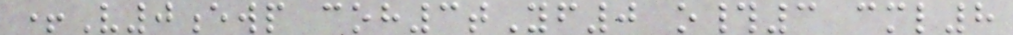+V0ewp coh3tYf0 o#3 cml8
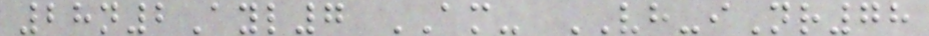28n2Ayl7 AM- VH-iNr78
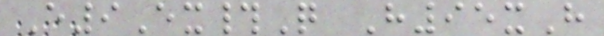E9Ex#Q H95xH
